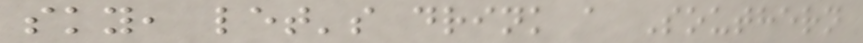sky, let's drink a Southern
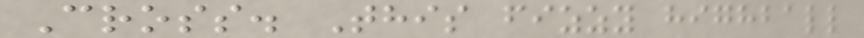Cross. This fizzy highball
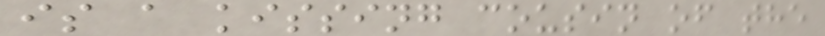is a kissing cousin of the
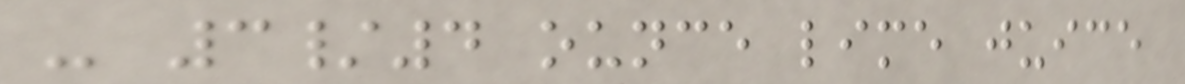- 3/4 ounce lime juice
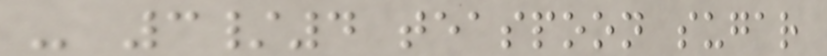- 3/4 teaspoon sugar
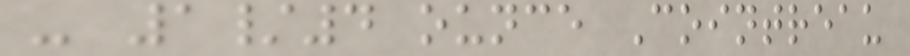- 1/4 ounce Cointreau
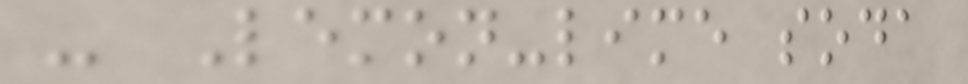- Lemon-lime soda
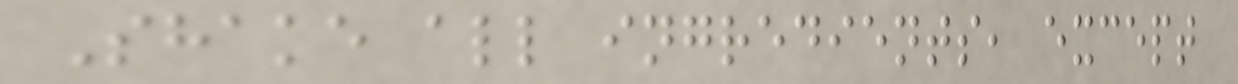Shake all ingredients, except
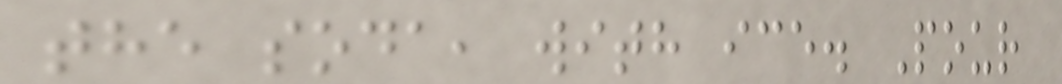the soda, with ice. Pour
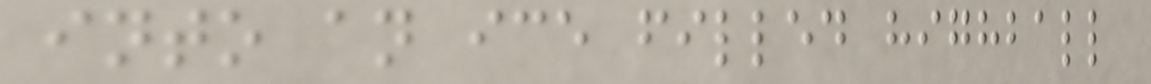into an ice filled highball
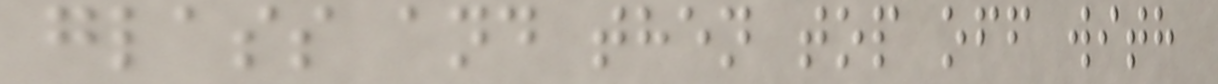glass and then top off with
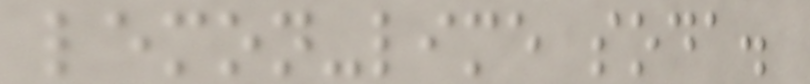lemon-lime soda.
